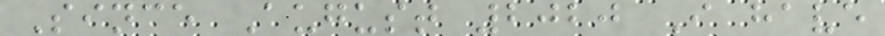Since August 2020 I have
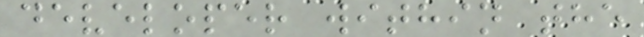developer within the
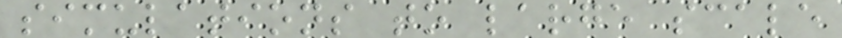simulations to large scale
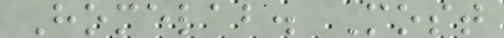Homelab. Most
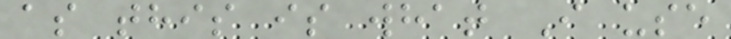as this is what I use
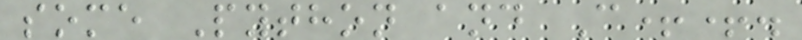some Python and C++.
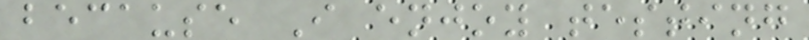because I enjoy testing
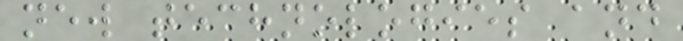new technologies and
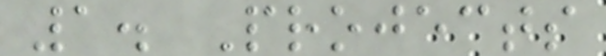1. Projects
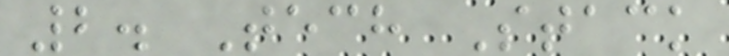2. Tech Stack
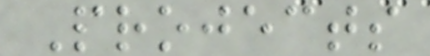Projects
